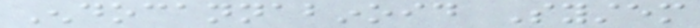Endocannabinoid System
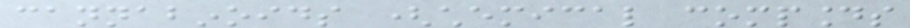cannabinoids (chemical compounds
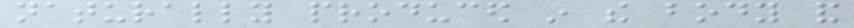naturally produced in the body and
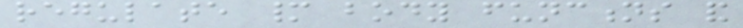regulate many body functions and
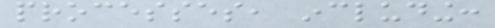processes, including:
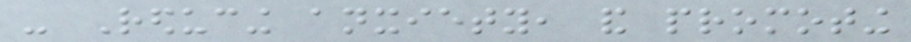- Reducing anxiety, and promoting
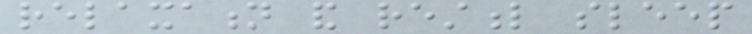relaxation and restful sleep
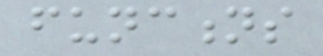functions
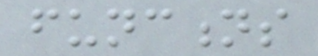functions
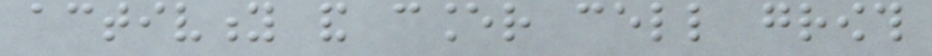activity and cancer cell growth
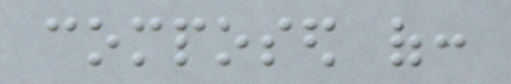composed of:
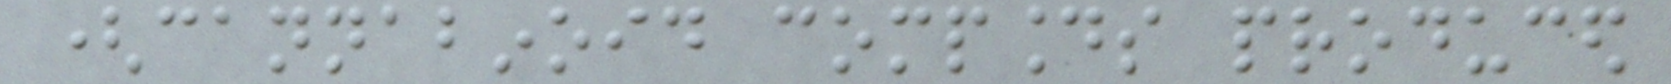(cannabinoid compounds produced
